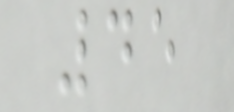45
